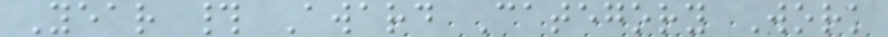Year # Award Category Work
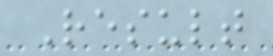Result
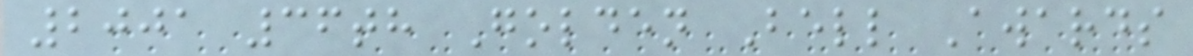2001 36th Golden Bell Awards
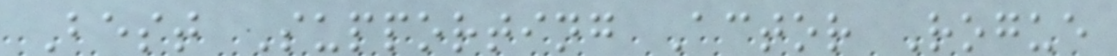Best Supporting Actor Rogue
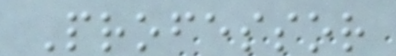Professor
